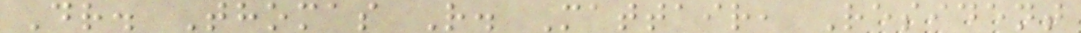Dr. Thomas R. Mattair, Resident
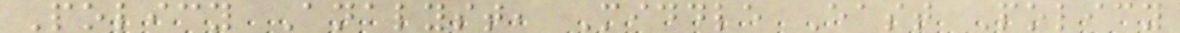Policy Analyst, Middle East Policy
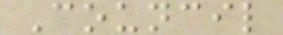Council
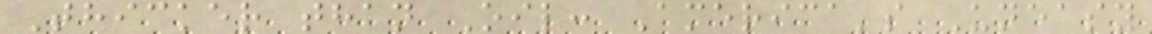Thicker than Oil: America's Uneasy
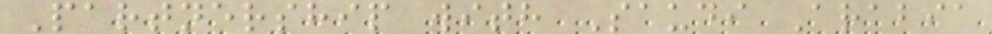Partnership with Saudi Arabia
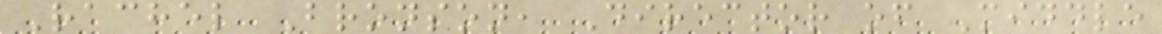Rachel Bronson, Director of Middle
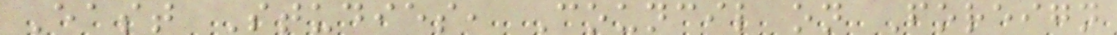East Studies, Council on Foreign
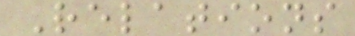Relations
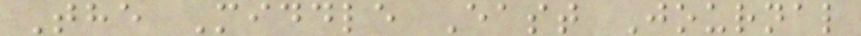The Middle East Journal
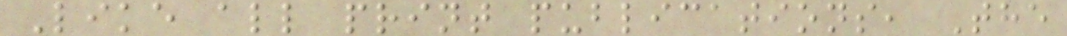Like all print publications, The
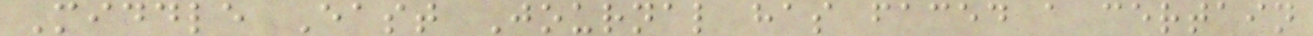Middle East Journal has faced a certain
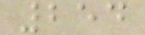254
